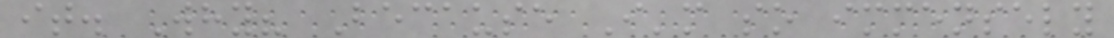it. Why? Because I'm so immensely
